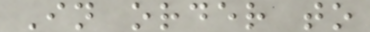In order to
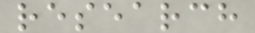research
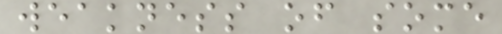weakness of some
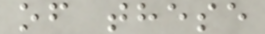of these
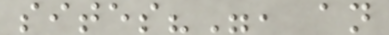sites?", an
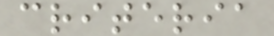criteria
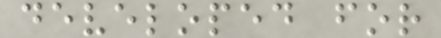developed for
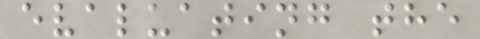evaluating the
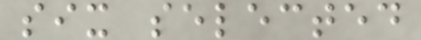six selected
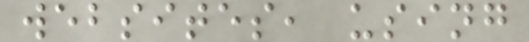websites, using
